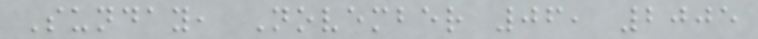Sunday, November 06, 2005
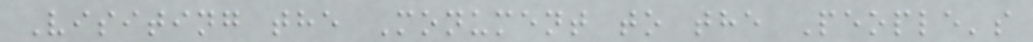Visiting the Monument to the People's
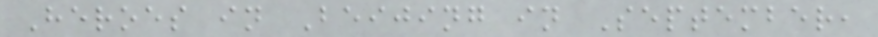Heroes in Beijing in September,
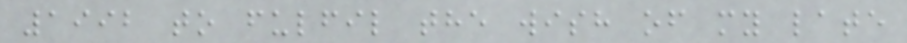1992 to fulfil the wish of my late
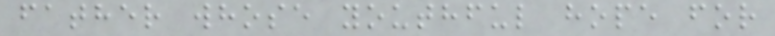father whose youthful hope for
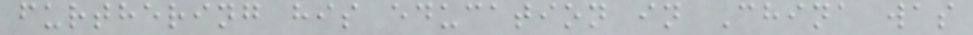furthering his education in China was
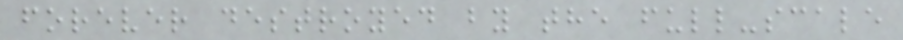forever destroyed by the full-scale
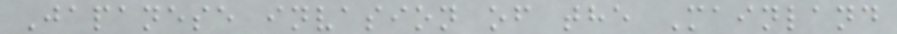Japanese invasion of the Mainland
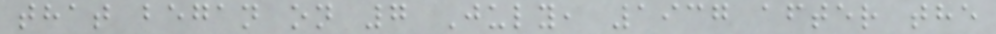that began on 7 July, 1937 after the
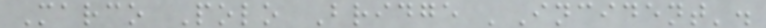Marco Polo Bridge 'Incident'.
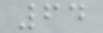64
